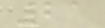21
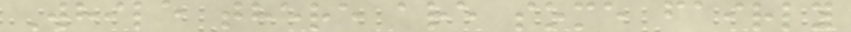While there are some fairly
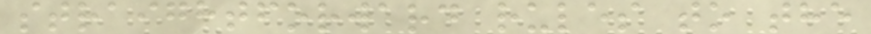straightforward rules to the
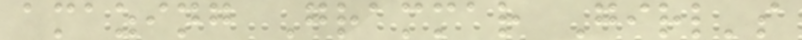amazing Grammar Girl's
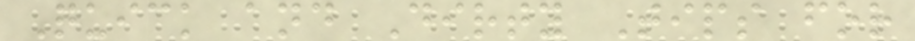Quick and Dirty Tips for
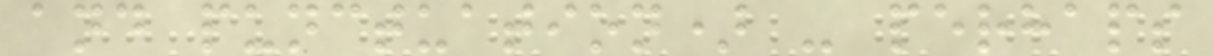and punctuation) - perhaps
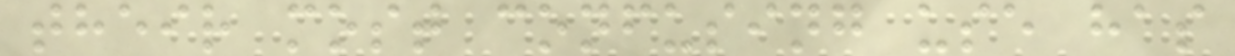their most confusing use has
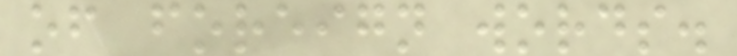of foreign words.
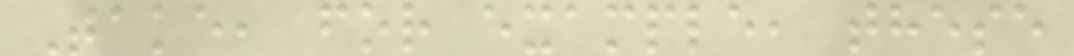Take, for example, these
